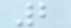2
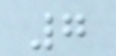7
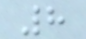8
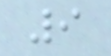9
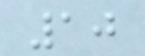10
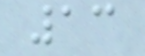13
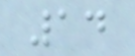14
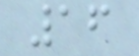16
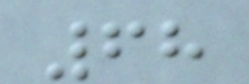68
